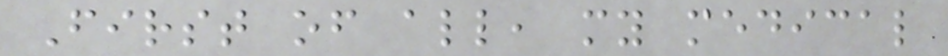First of all, my medical
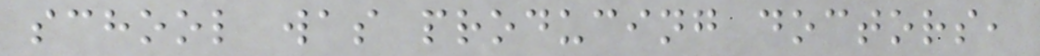school was producing doctors,
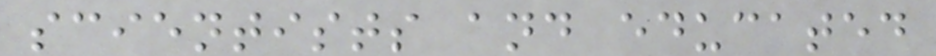scientists and educated
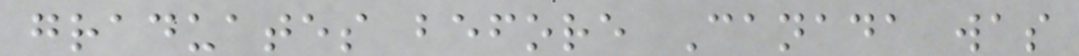graduates before Canada was
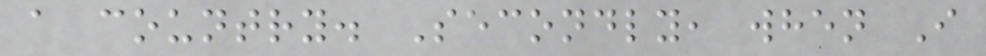a country. Secondly, when I
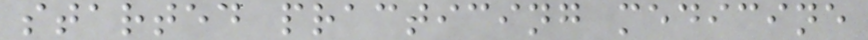started practicing medicine
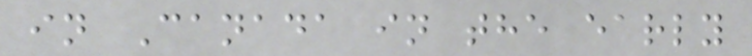in Canada in the early
